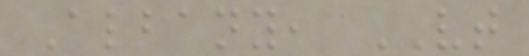Albany, VT
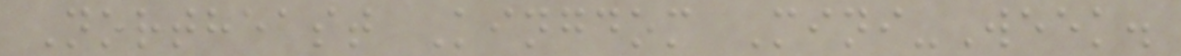Northeast Kingdom Mini-Week.
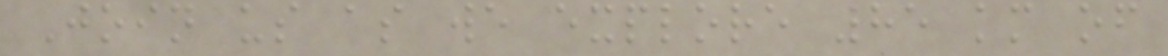Join us as we explore 85 km of
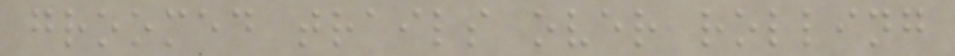groomed trails over rolling
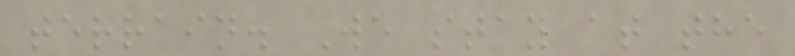terrain. We stay at the
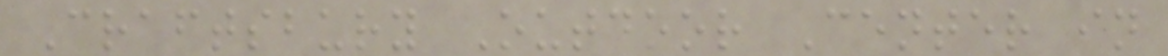Craftsbury Outdoor Center in
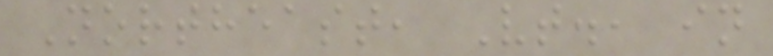Northeast, Vt., in
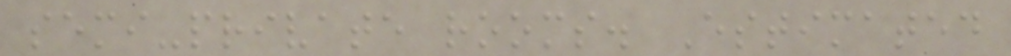semi-private rooms. Estimated
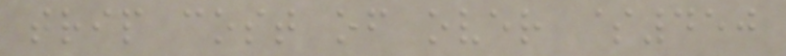trip cost of over $450
